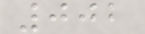002
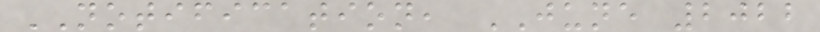NOTIFICATION, JUNE 2022
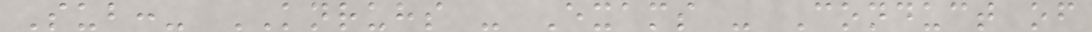Sub:- KNRUHS - Exams - Conduct of
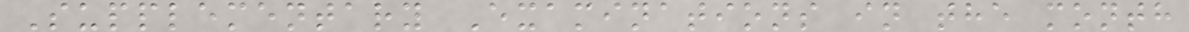Supplementary Examinations in the month
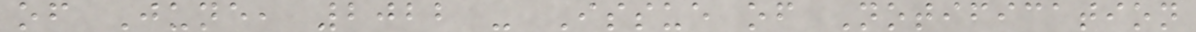of June, 2022 - Issue of Notification
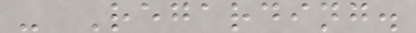- Regarding.
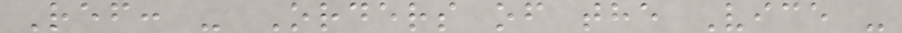Ref: - Orders of the Vice -
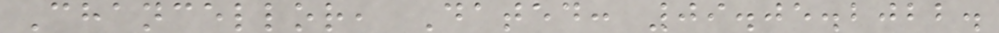Chancellor, Dated: 09.05.2022.
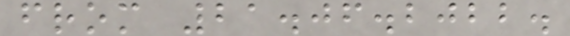from 21.06.2022.
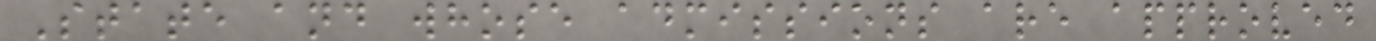State and whose admissions are approved
